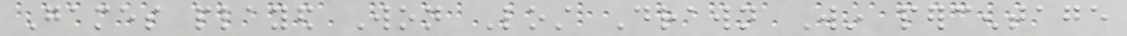Games played Won Lost Drawn Win percentage
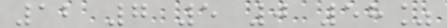12 7 5 0 58%
